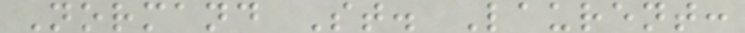Normand St. Laurent:
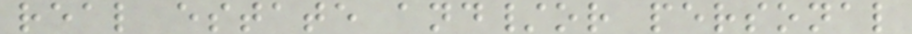real estate and/or personal
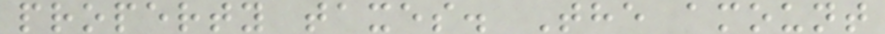property taxes. The amount
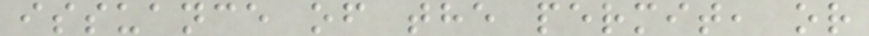issuance of the permit, or
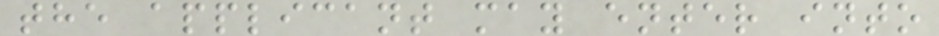the applicant may enter into
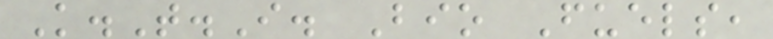K.T.I. Bio Fuels,
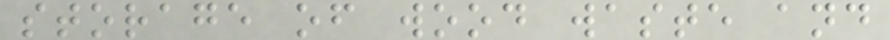storage of wood waste and
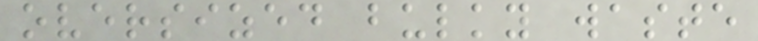oversized bulky waste
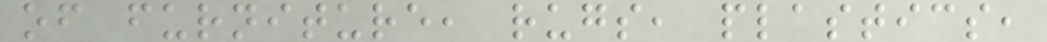of furniture, rugs, plastics,
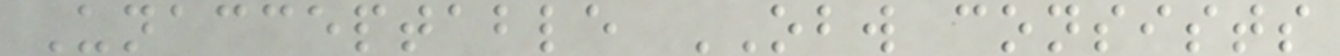Unacceptable OBW consists
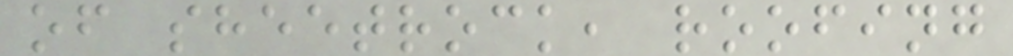of sheetrock, roofing
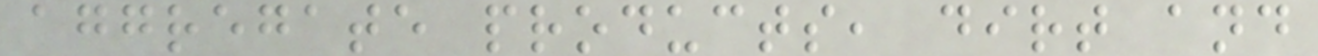aggregate products, dirt and
